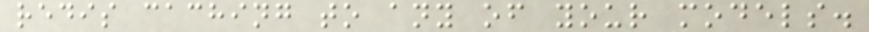redis caching to any of your models.
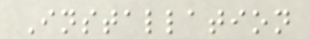Installation
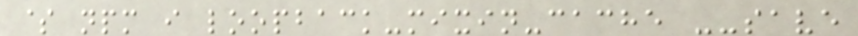$ npm i loopback-mixin-cache --save
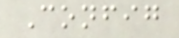Config
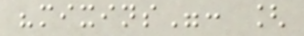"mixins": [
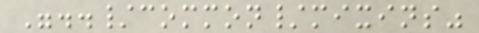"../common/mixins"
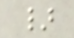}
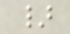}
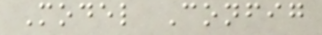Model Config
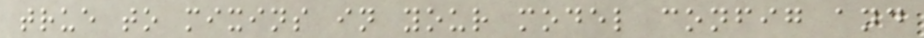true to mixins in your model config and
